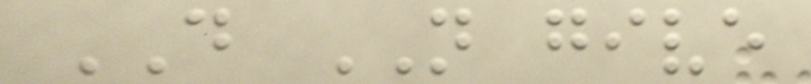DO NOT give
